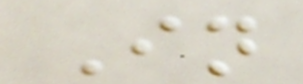In
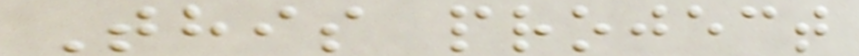This project
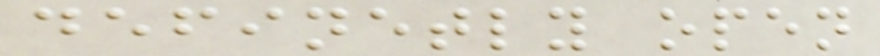definetly open
